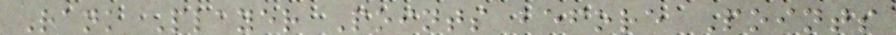Rank Player Points before Points
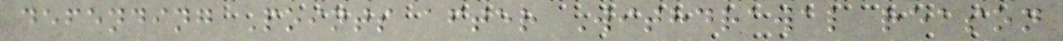defending Points after Withdrawal reason
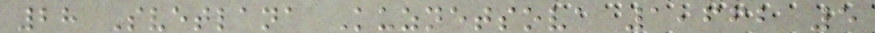28 Svetlana Kuznetsova 1,662 5
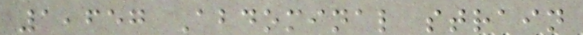1,657 Abdominal strain
